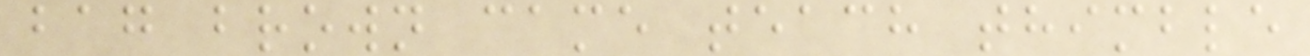bag brown came teach thimble
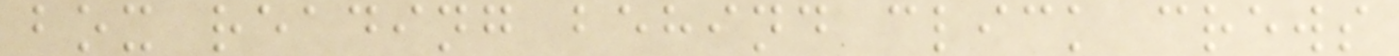box reading behind click crews
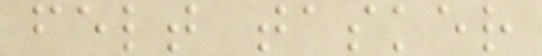felt tasker
